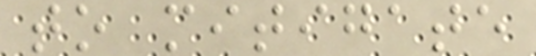to mitigate
